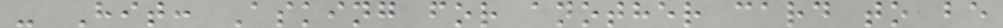- Hit: Asking for another card to be
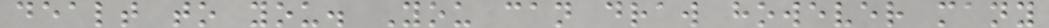dealt to you. You can draw however many
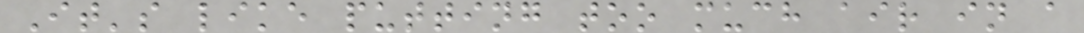It's like putting too much air in a
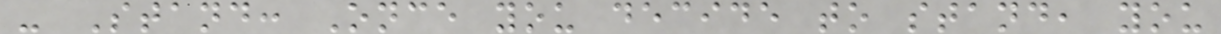- Stand: Once you decide to stand, you
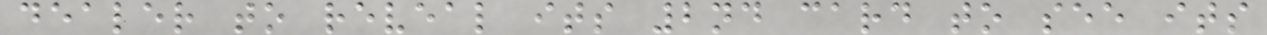dealer to reveal its 2nd card to see its
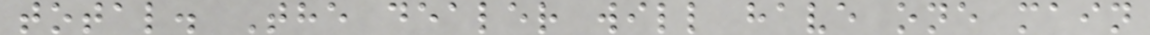total. The dealer will have one main
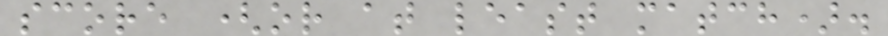score (or at least match).
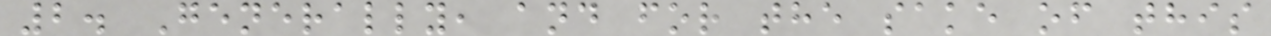2. Generally, and for the sake of this
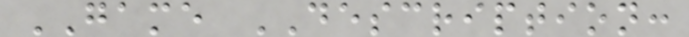GAME DESCRIPTION:
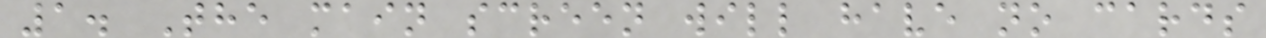1. The main screen will have no cards
